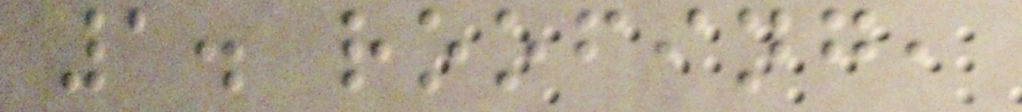1. roofing,
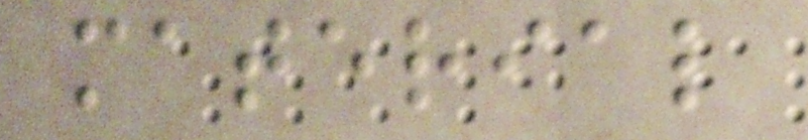material
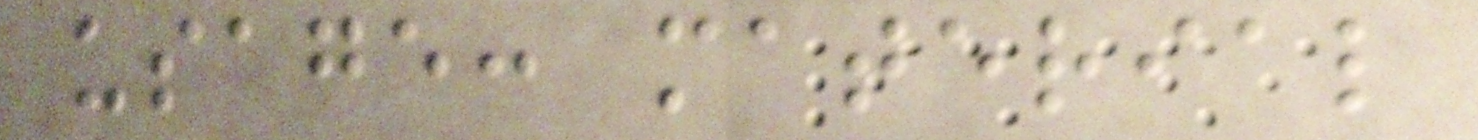usage: material
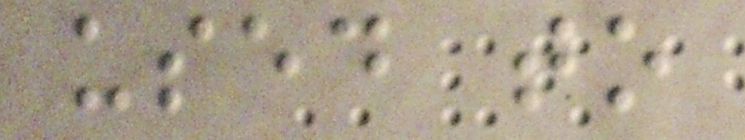used to
